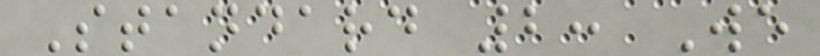Standard 2: We
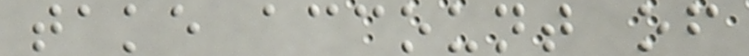take account of
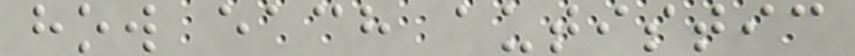how each autistic
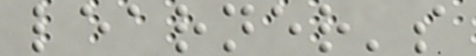learner's
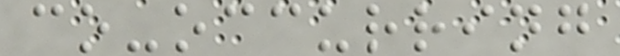co-occurring
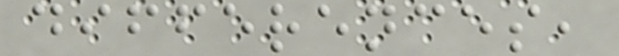differences,
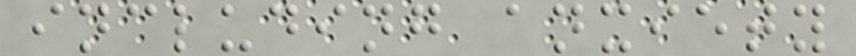including anxiety
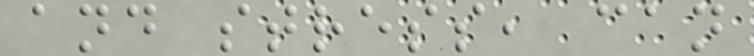and stress, can
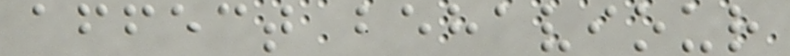affect behaviour
